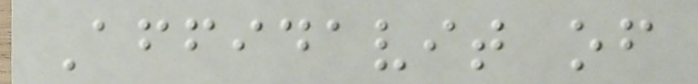Affidavit of
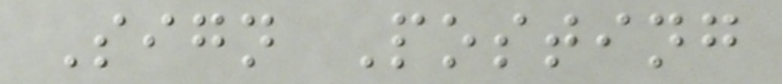Sign Posting
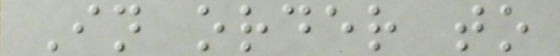In order to
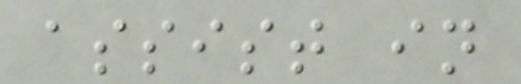assist in
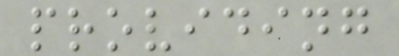providing
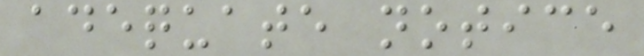adequate notice
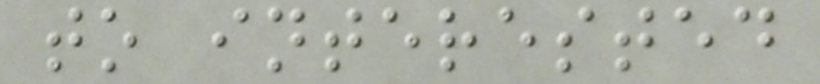to interested
